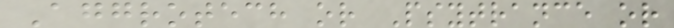Aggrotech or Psytrance or
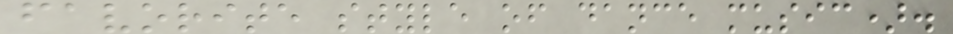favorite style of dance music).
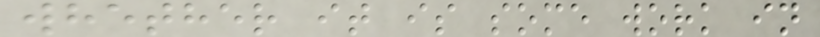whether it is some work in
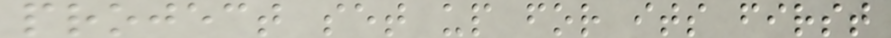project set up for its first
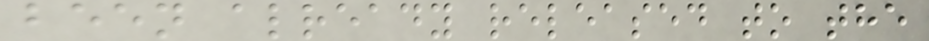been already released to the
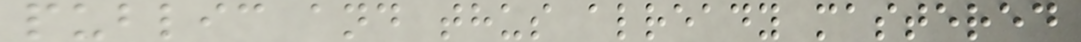public and thus already mastered
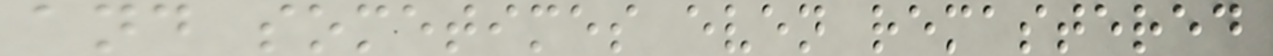and sometimes even remastered
